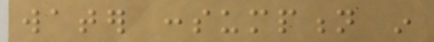water consumption in
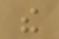the
